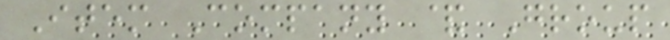Item Company & Group
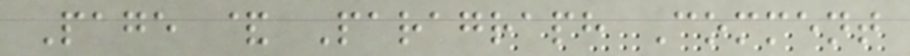Page & Paragraph Comment
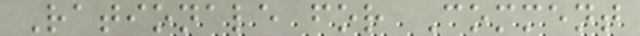Rationale for Comment
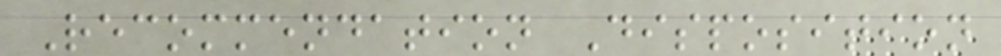Recommendation Disposition
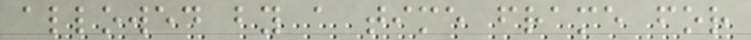allowed by a time frame for
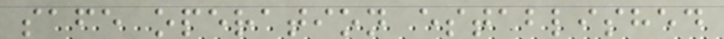safe operation established
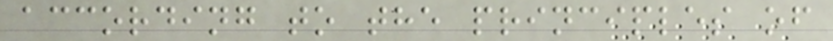according to the principles of
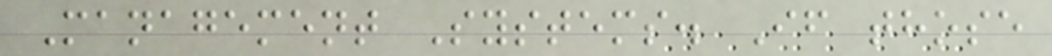Management Systems. If those
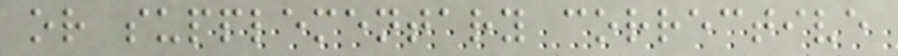or supplementary corrective
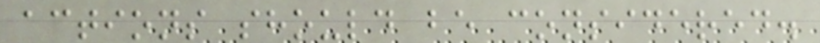actions should be considered.
